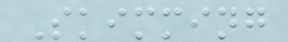Skimming
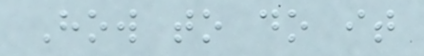How to do it
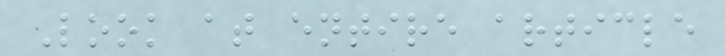Look at entire article
